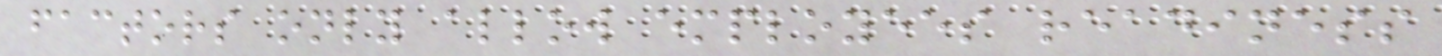factors only allow employees readiness
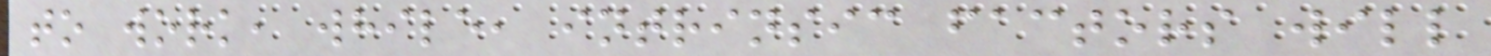to work, while, intrinsic factors will
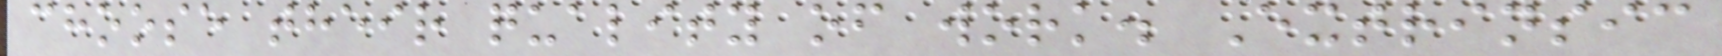choose their quality of work. Extrinsic
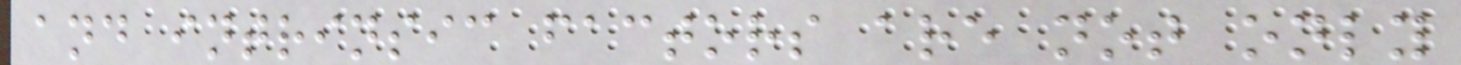and intrinsic factors are not only
